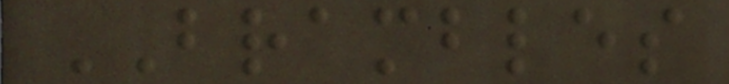BRAMBLES
